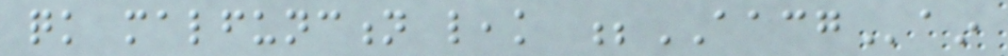quick malfunction leak ;AACGain
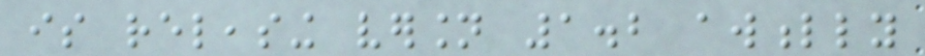is releasing version 1.2 awfully
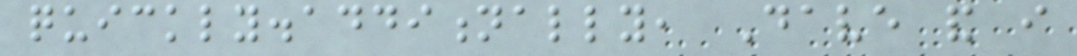quickly.additionally, Dave and i
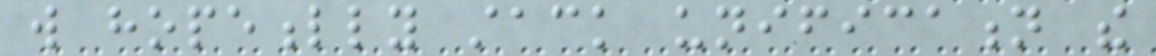will hopefully stack unification the
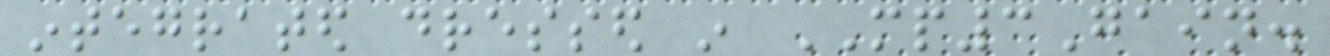integrated dressed in MP3Gain.
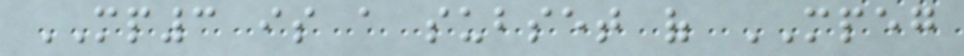MP3 is a subset of MPEG
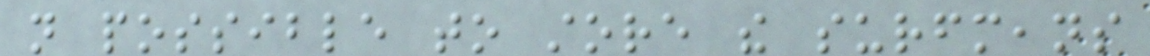not possible to store the surfmeans
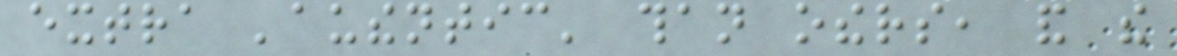extra 'authentic' than others, and the
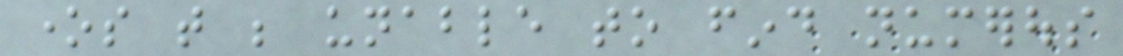ones that be unable to find numerous
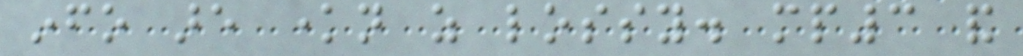info are known as lossy. mp3 and
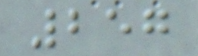257
